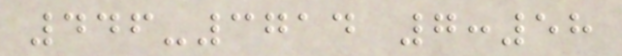446-3714 7:58
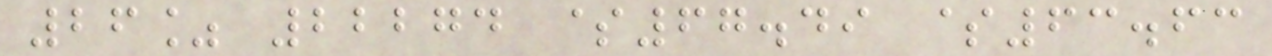26% 22274 $67.49 $63.63
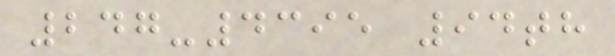247-4395 94th
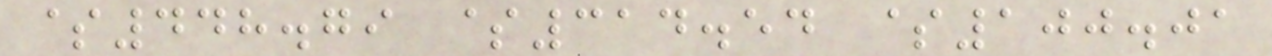$448.79 $314.54 $100.01
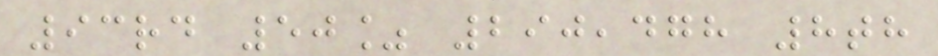93rd 50% 290,478 8th
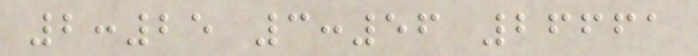2:25 3:56 26661
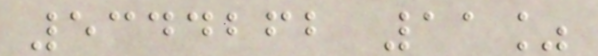5344262 11%
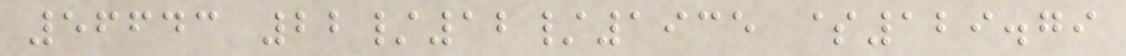56643 22/12/1935 $129.79
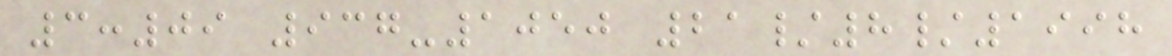3:09 937-1050 21/8/1998
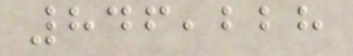846,228
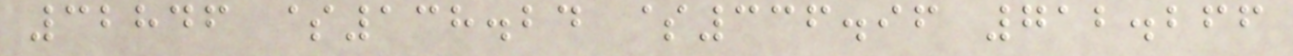32846 $138.24 $336.96 712.266
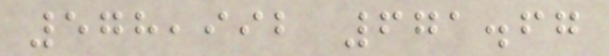578,992 671.67
